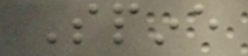Spine
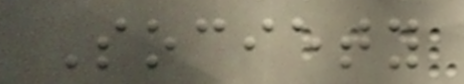Society
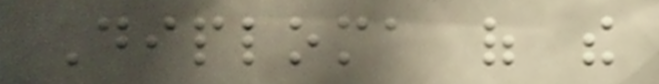Diploma of the
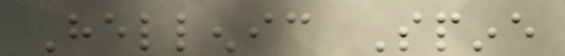Hellenic Spine
